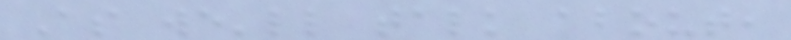As we'll talk about,
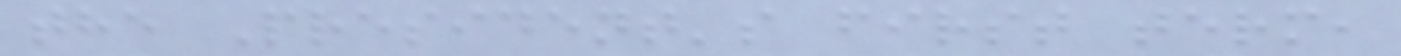the President's first term,
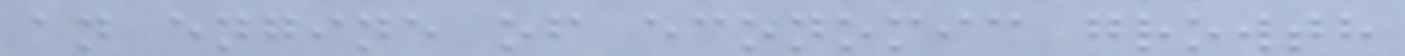an engine of economic growth
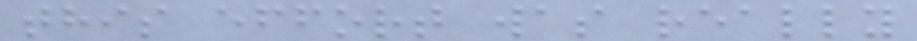this effort was really
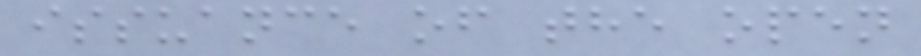issuance of the open
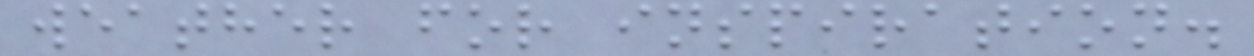weather for inspiration.
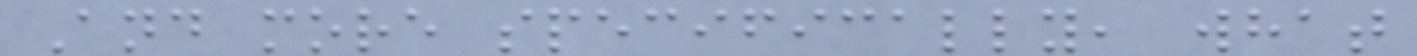And more specifically, what
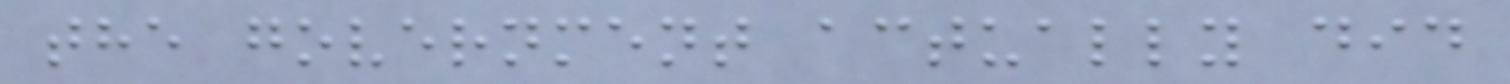the government actually did
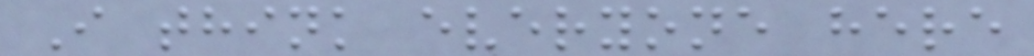I think everyone here
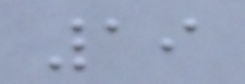19
